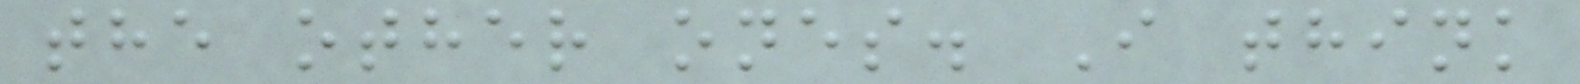the other ones. I think
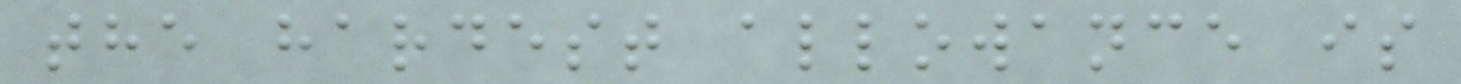the hardest allowance is
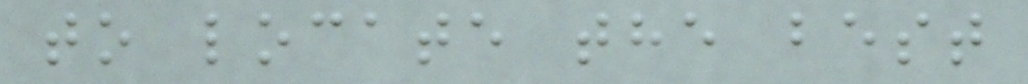to locate the best
